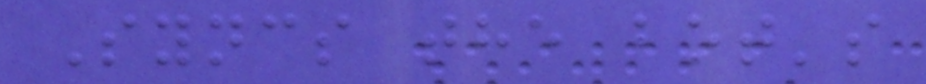Syncs the bot's
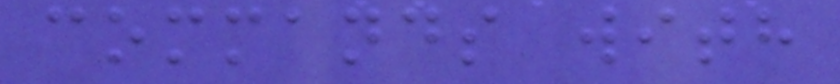commands with
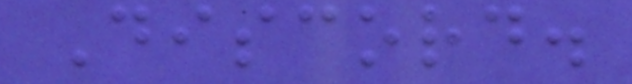Discord.
